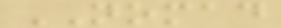NOMAD
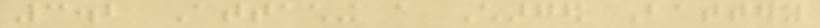3.2 Attaching a Charged Battery
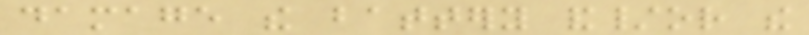damage the battery and/or the
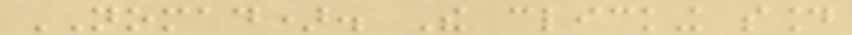NOMAD). The clicking sound
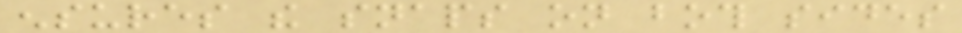ensures the snaps on both sides
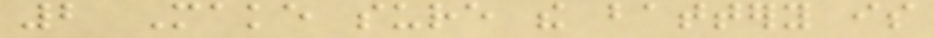2 Make sure the battery is
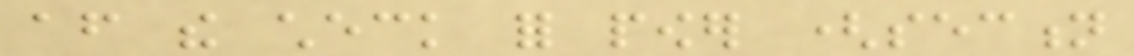after the check for power (section
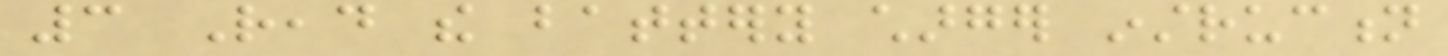3 Read the battery charger instruction
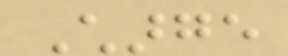Charge
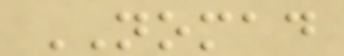NOMAD
